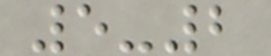5-2
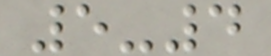5-4
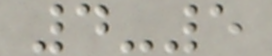4-5
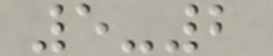5-2
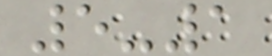5-1
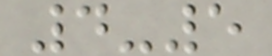4-5
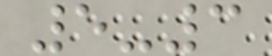5-3
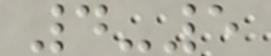4-5
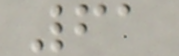61
